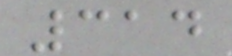314
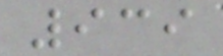939
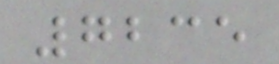7235
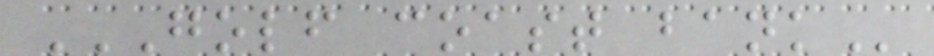GOLF COAST BANK
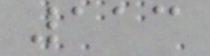113
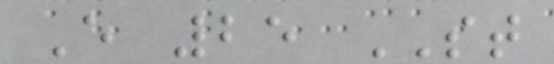E 25 ST
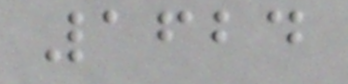1624
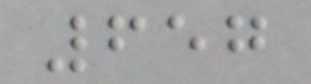657
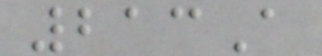213A
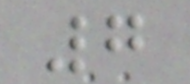7
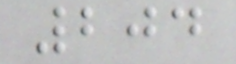204
